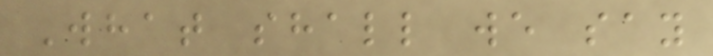What shall we say
